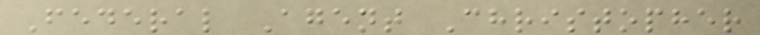Federal Agent Christopher
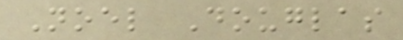Noel Douglas
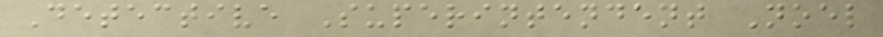Detective Superintendent Noel
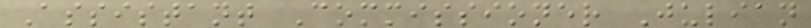Assistant Commissioner Julian
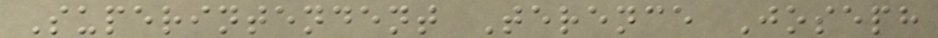Superintendent Terence Joseph
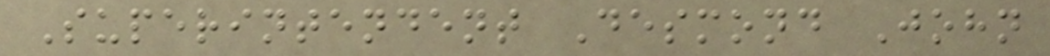Superintendent Desmond John
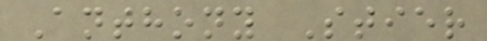Anthony Stier
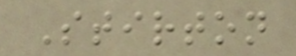Stirton
